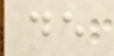de
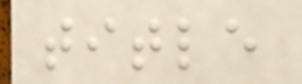title
